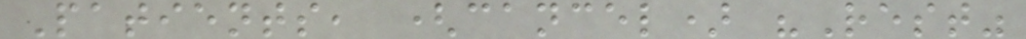Patients, (cancel) "Rest"
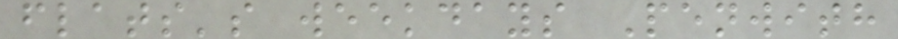flats's weekdays Penwith
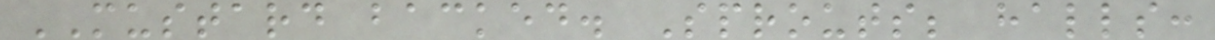MUSTARD backed. Sprouts; halls:
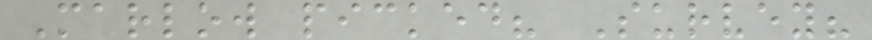Marlow picked? Survey?
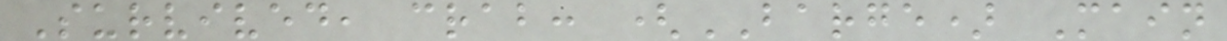Survived, crab: (BARGE) Main
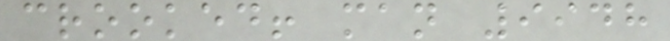crooked! man 9948
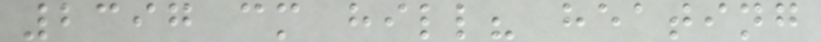2397 cm hill? heating
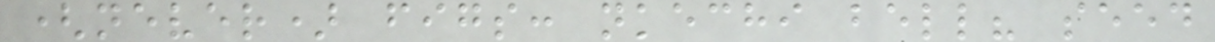(never) figs: nkechi bell? seed
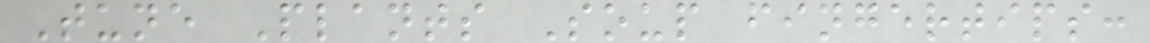Tune Plants Soup fingertips:
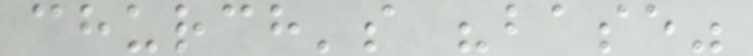church's "base"
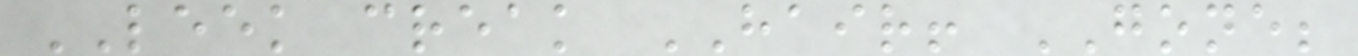LEEK creak HAIR! GONE;
